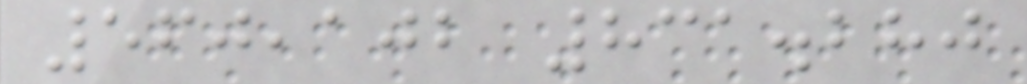560,102 831.280
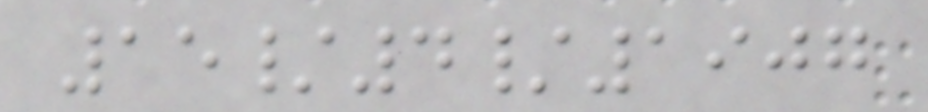15/4/1907
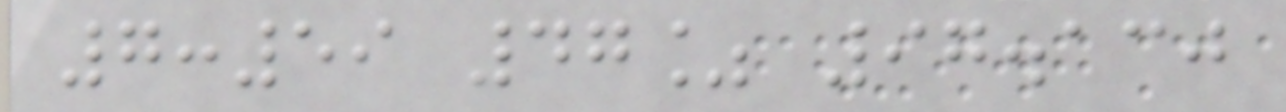7:59 47% 97.130
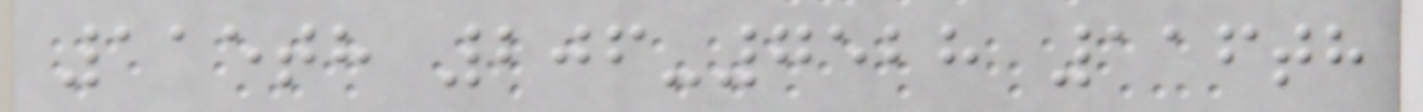115th 206-7528 116th
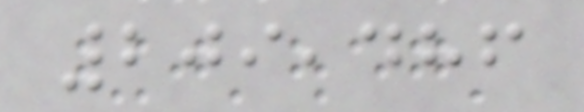209,486
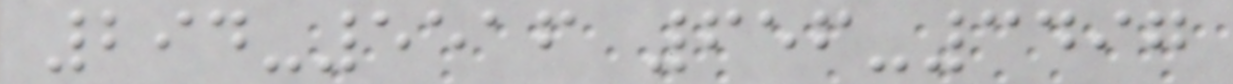294-5516 656-3497
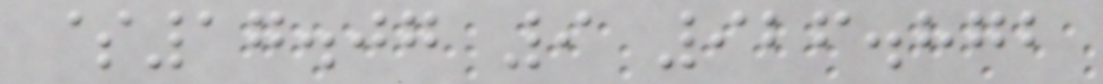$17.07 9 926.872
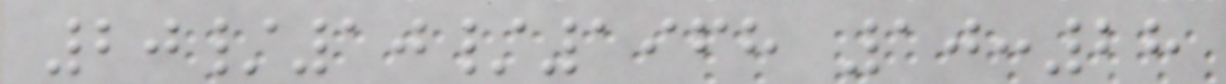20/10/1968 10:28
